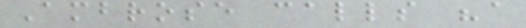Ambrose calls "a
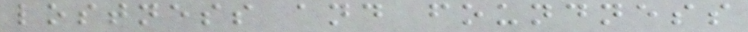lostness and foundness
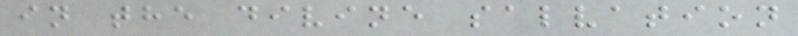in the divine salvation
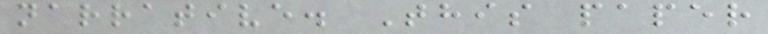narrative. This paper
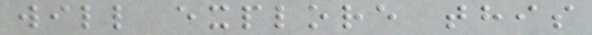will explore this
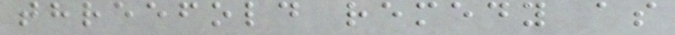threefold remedy as
